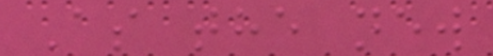As the new
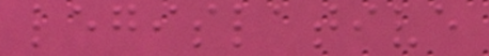legislative
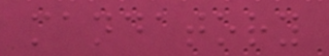mandatory
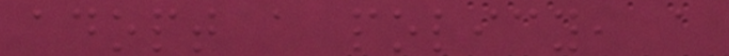adopt a policy, a
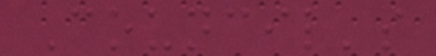Council's
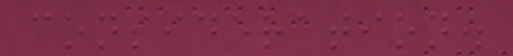consideration.
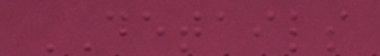DETAILS
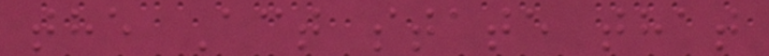the Act state that
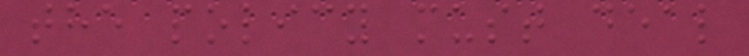the policy must deal
